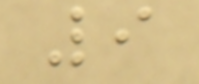9
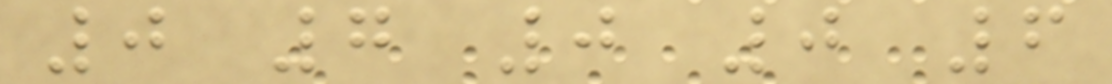0 7 0 0 6
